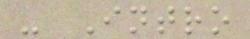- Intro
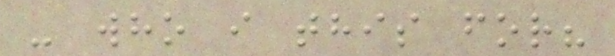- who i this for?
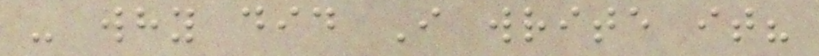- why did I write it?
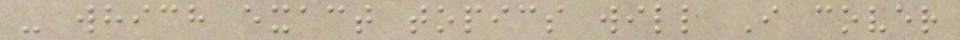- which exact topics will I cover
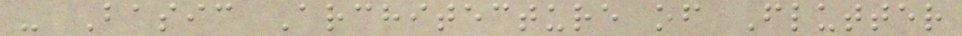- Basic Architecture of Flutter
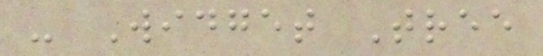- Widget Tree
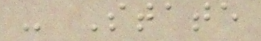- State
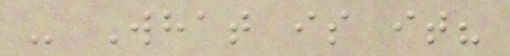- What is it?
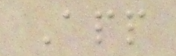App
